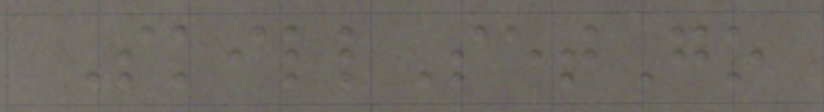SkillSetGo
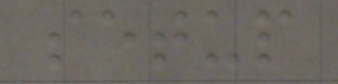setup
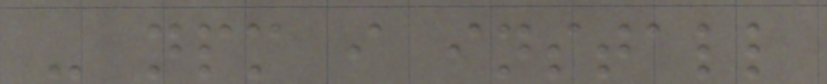- npm i install
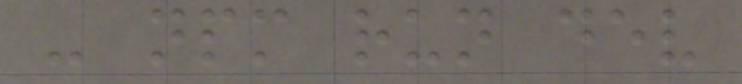- npm run dev
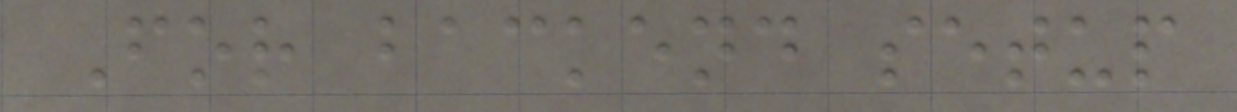For backend setup
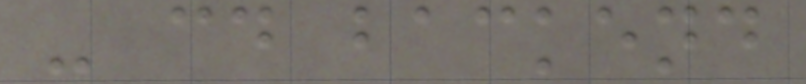- cd backend
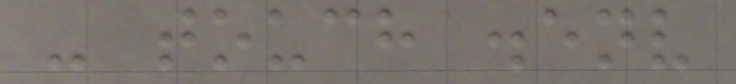- touch .env
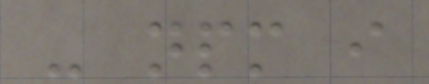- npm i
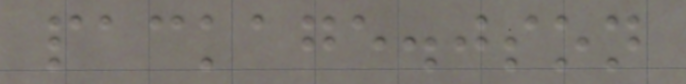package.json
